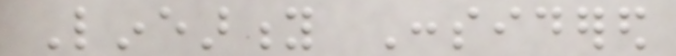Linearity Considered
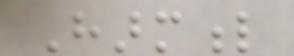Harmful
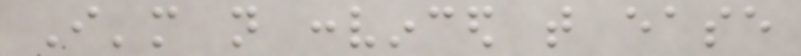I'm not convinced that ease
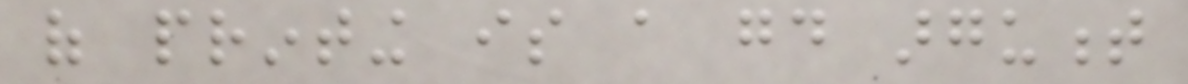of printing is a good argument
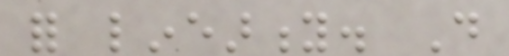for linearity. Do
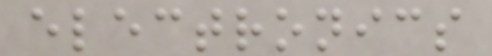electronics
